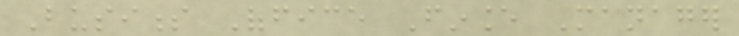Business Office Finance Manager
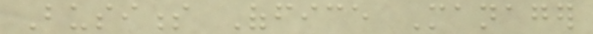Business Office Manager
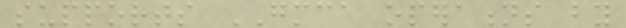supports GMCA operations by
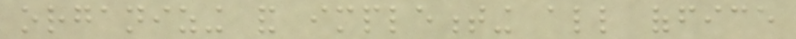organizing and implementing all office
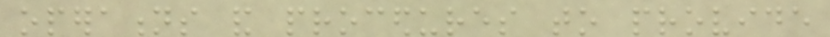operations and procedures to provide
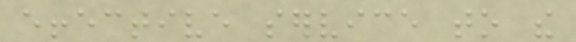effective service to the
